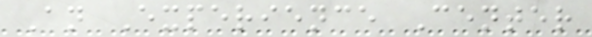An Experience Center
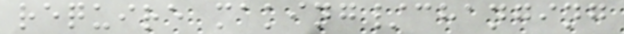require making/changing
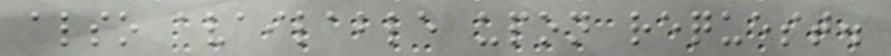also available upon request.
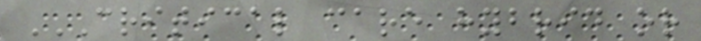CRITICAL CARE HYBRID OR
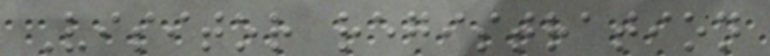Visitor registration
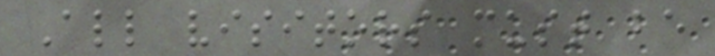All visitors must be
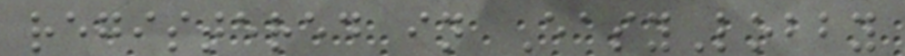registered in EasyLobby
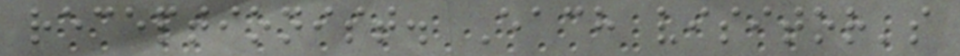receptionist. Each visitor's
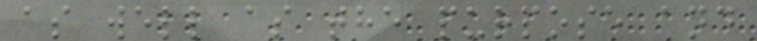as well as the purpose and
